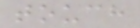touch
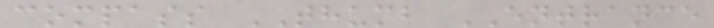compass THUMB ENTRANCE
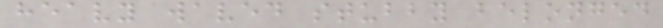heavy waved stubby belonged
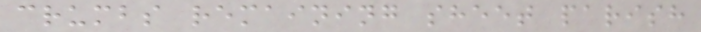crumbs remaining sheet parish
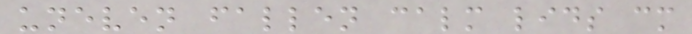uneven fallen calm lids cm
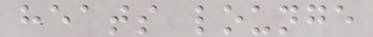heats lounge
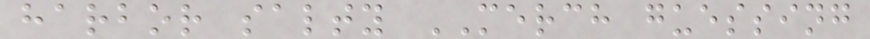harbor salty MERCH guessing
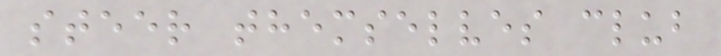steer themselves club
